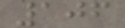106
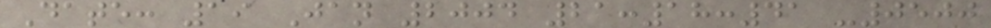Date: 19 Jan 2004 21:18:41 -0500
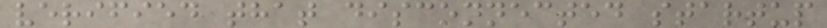verified that disconnected startup
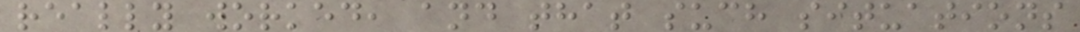really worked, and that such situations
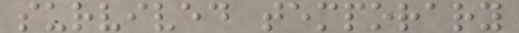survived temporary
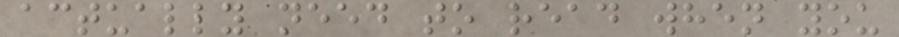actually need to read when you
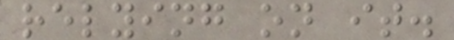relying on it.
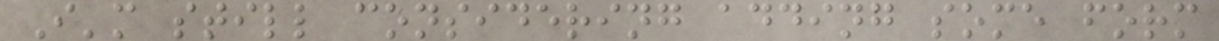I'm still considering adding some form
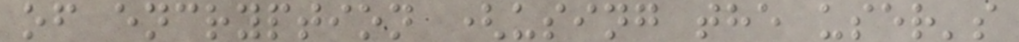of encryption (using the user's
